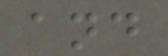and
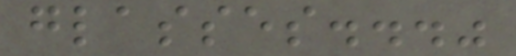glasses..."
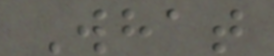What
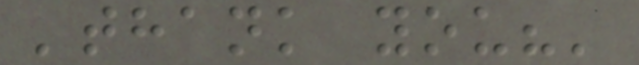'thank you?'
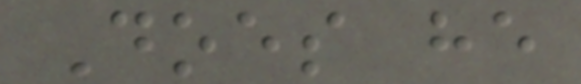Does he
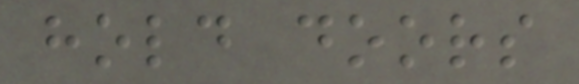hold doors
